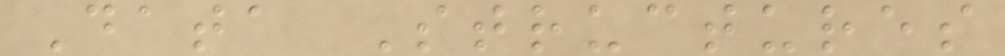Data Structures
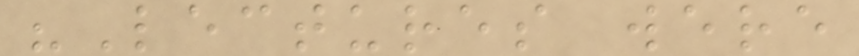"Lectures were
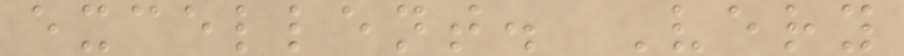excellent. Very
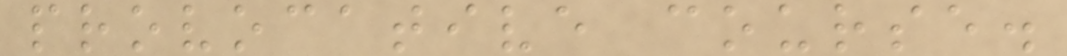provocative course.
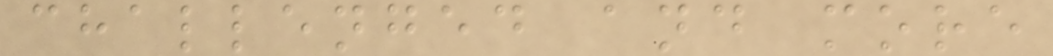challenged and more
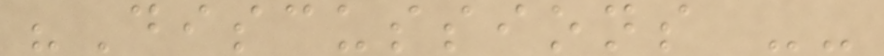"Discussions --
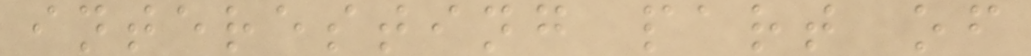interesting part of
